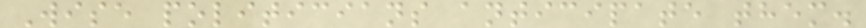Wise politicians anticipate them.
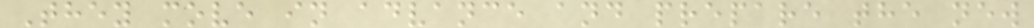They move in advance and prepare the new
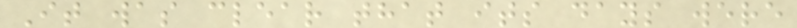It was clear that its days were
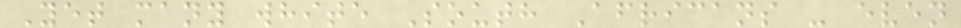Yet many white South Africans - even
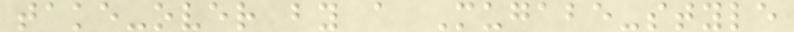take-over by a Mugabe-style
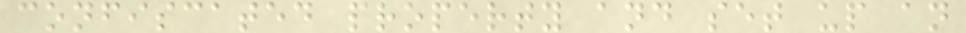confiscated property and set up an
